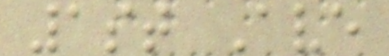1st Ave
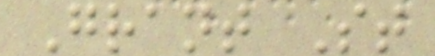Grant St
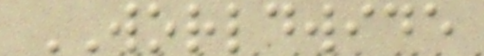WORLDWIDE
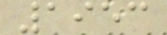1953
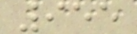955
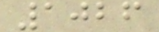1026
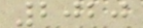2020
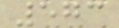573
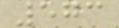573
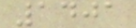1401
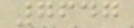7647
